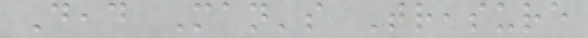Dead Man's Treasure
